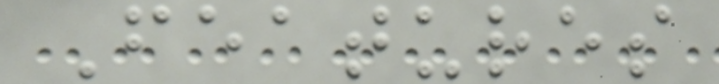Features
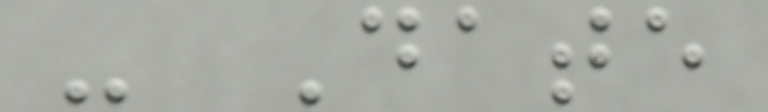- Date
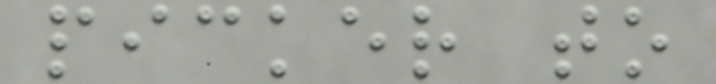picker to
